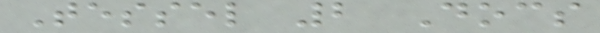Tessel 2 Docs
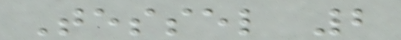Tessel 2
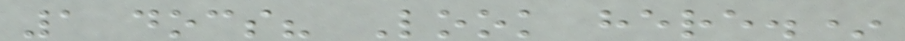1 docs? Look here.*
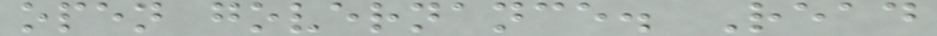open governance. Read
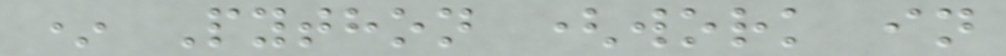* Python (work in
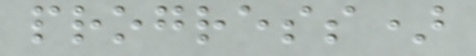progress)
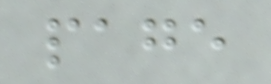page
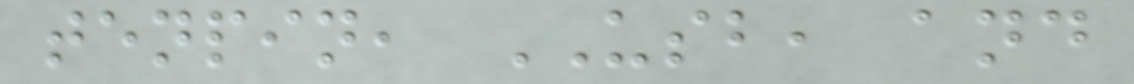tenpin, USB, and
